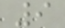9
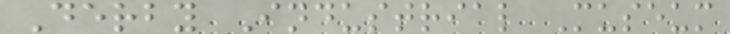Derby Industrial Museum
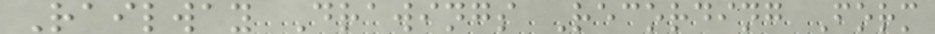Railway Drawings Recording Form
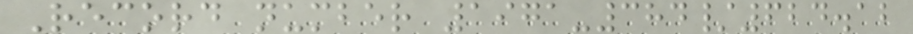Record number 1971-384/624.12
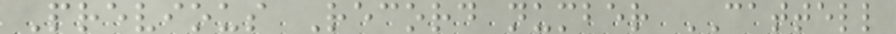Previous Record number CATTELL
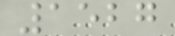1527
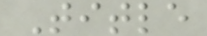Title
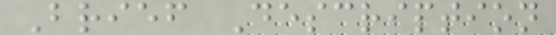Brief Description
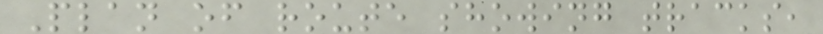Plan of route showing tracks,
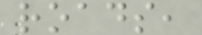roads,
